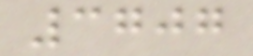3707
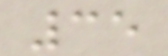35
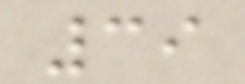39
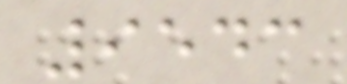9543
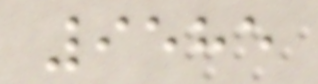9585
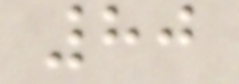80
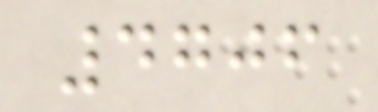4706
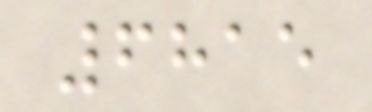6815
